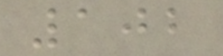102
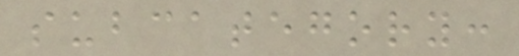subcategory:
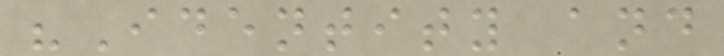"Identity and
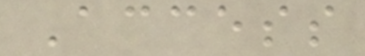Access
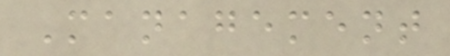Management
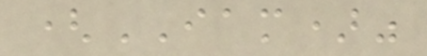(IAM)"
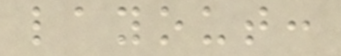layout:
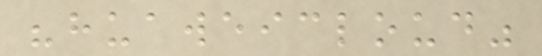"huaweicloud"
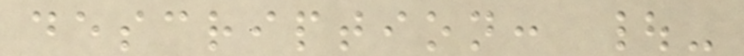description: |-
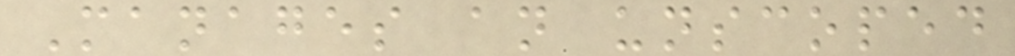Manages an unscoped
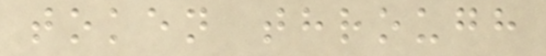token through
